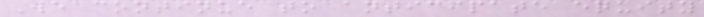We continue to anticipate equity
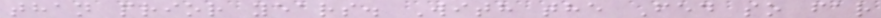than prior years. With the Fed so far
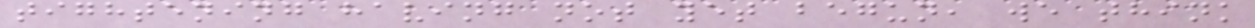tightening having not yet begun, we think
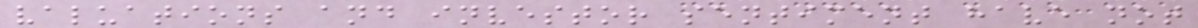valuations and investor sentiment have not
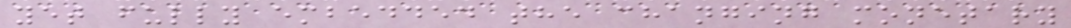yet fully embedded the changing monetary
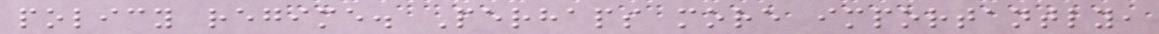policy regime. Perhaps more importantly,
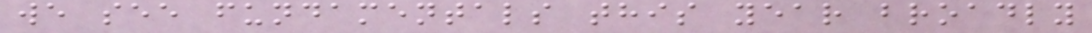we see fundamentals this year broadly
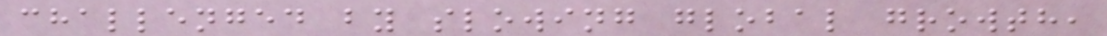challenged by slowing global growth,
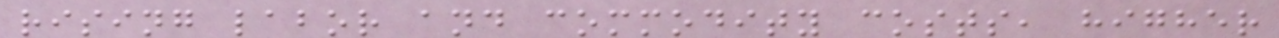rising labor and commodity costs, higher
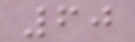60
